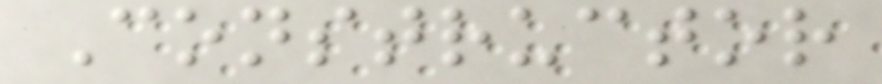Constructor
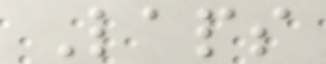Laps
